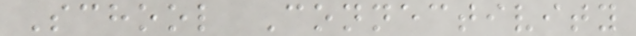School Connectivity
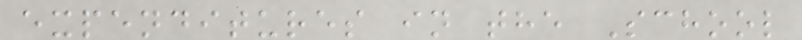expenditures in the School
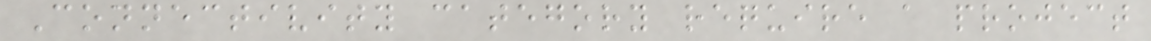Connectivity category require a project
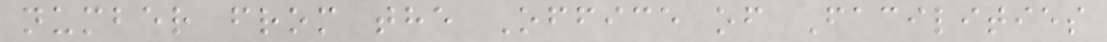number from the Office of Facilities
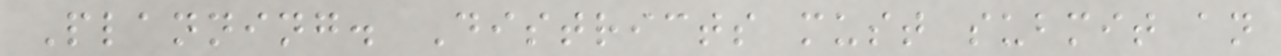Planning. Districts must submit an
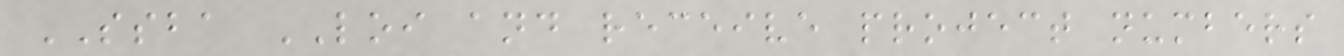SSBA LOI and receive project numbers
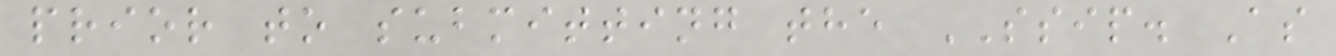prior to submitting the SSIP. As
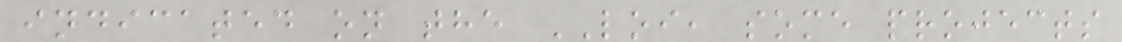indicated on the LOI, some projects
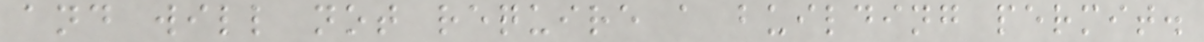and will not require a building permit.
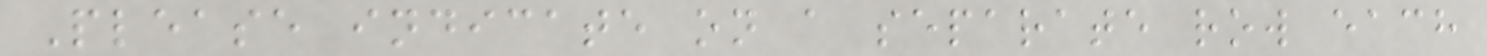Please indicate on a separate row each
